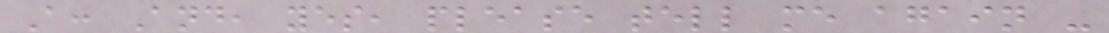A: And, yes, please tell me again -
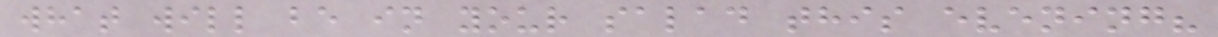what will be in your salad this evening?
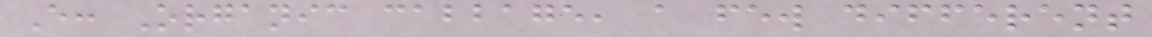E: Organic cabbage, a few different
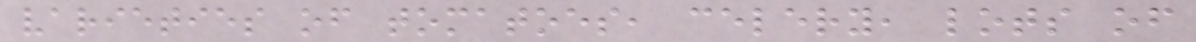varieties of tomatoes, celery, lots of
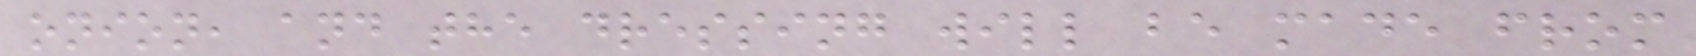onion, and the dressing will be made from
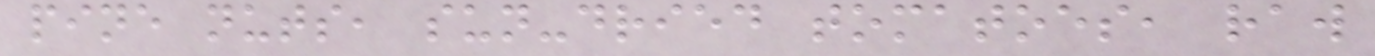pine nuts, sun-dried tomatoes, raw
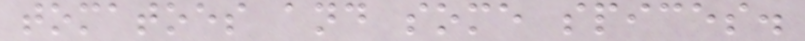tomatoes and some spices.
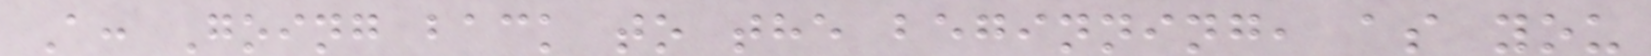A: Going back to the beginning, as you
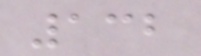132
